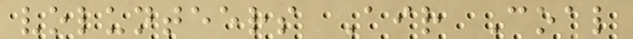volunteers Air Coal
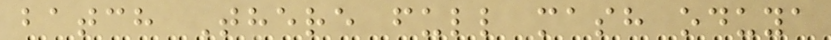batch There full mash oduya
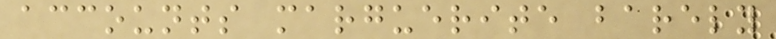accounts marguerite barely
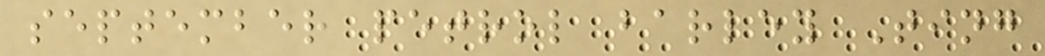september petrol barley Ting
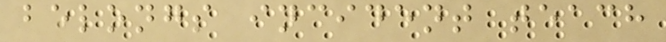belongs incident teach
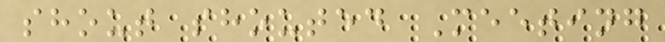shout shouted Meeting
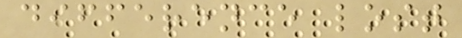difference lost
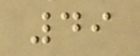49
